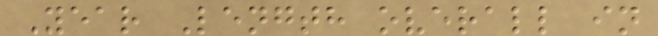Year Length overall in
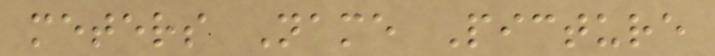meters Name Picture
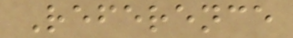Reference
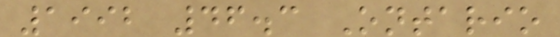1992 46.3 Ontario
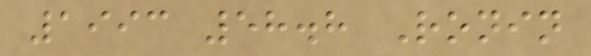1993 58.8 Ronin
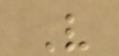V
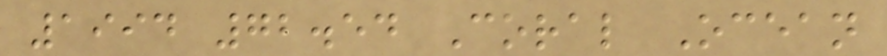1994 72.54 Coral Ocean
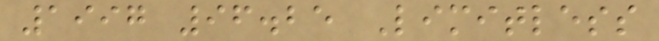1997 96.25 Limitless
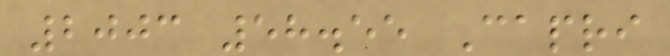2003 58.55 Capri
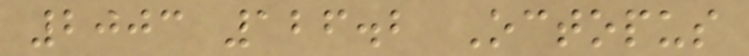2003 126.2 Octopus
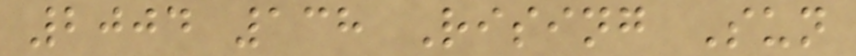2004 138 Rising Sun
